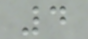4
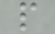p
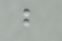b
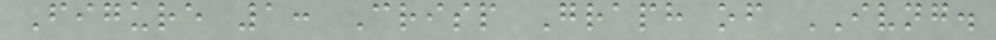Figure 1: Crisp Graph of IVNG.
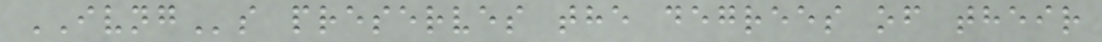IVNGs preserves the degrees of their
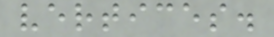vertices.
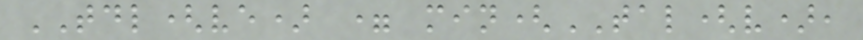TDL(ve) = min(TAL(v),
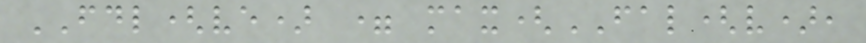FDL(ve) = max(FAL(v),
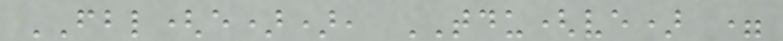FBL(e)), TDU(ve) =
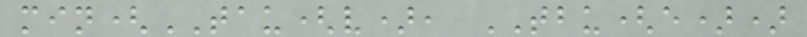min(TAU(v), TBU(e))
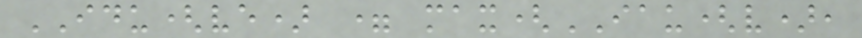IDU(ve) = max(IAU(v),
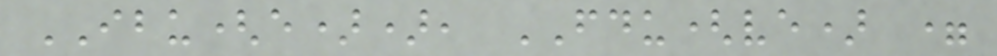IBU(e)), FDU(ve) =
